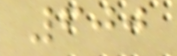600
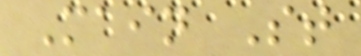Main St
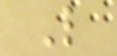L
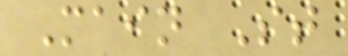Main St
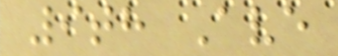9th Ave
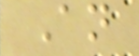An
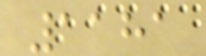1181
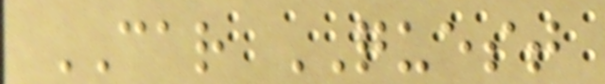CAR QUEST
